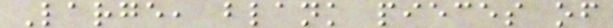Large, blank pieces of
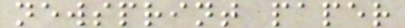newsprint paper
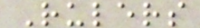Rulers
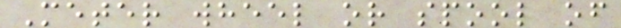Meter wheel or spool of
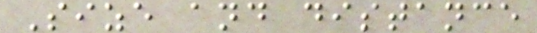Size and distance
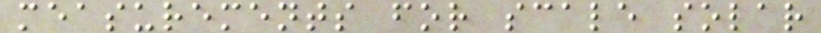measurements for scale solar
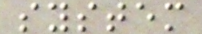system
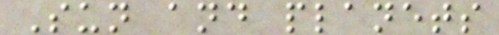Sun and planets
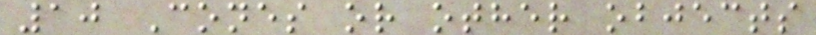10 Cones or other objects
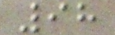98
